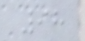98
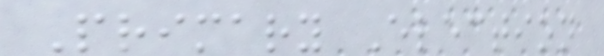Primary Election
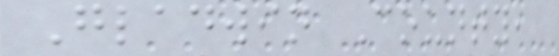Gladwin County,
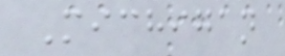Michigan
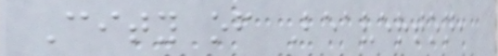City of Beaverton,
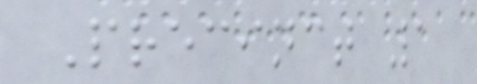Precinct 1
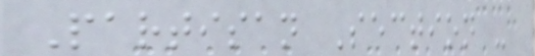Partisan Section -
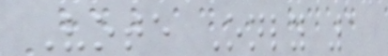Vote Only 1
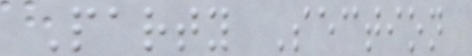Party Section
